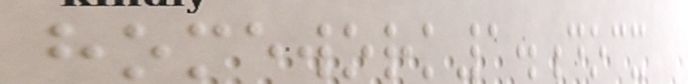homework1.docx
